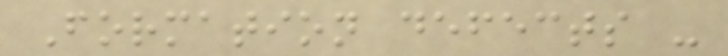Formation defects -
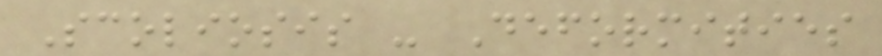Scoliosis - Deformities
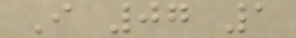I 07 1
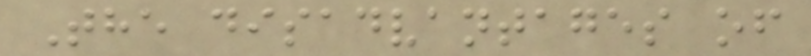The disadvantages of
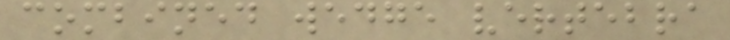combined wedge vertebra
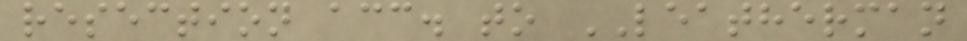resection acc. to LEATHERMAN
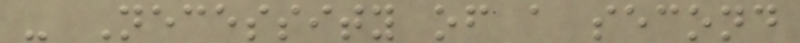- Necessity of a second
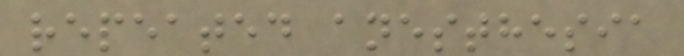repeated anesthesia
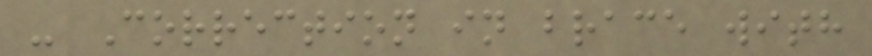- Correction in brace with
